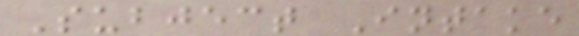Subject Intake
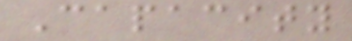Capacity
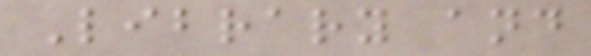Library and
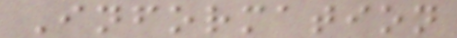Information
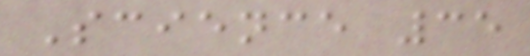Science 35
